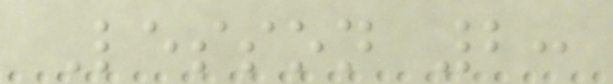Lesson 2:
